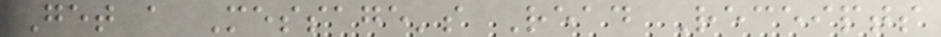Get a Message's Read Receipts
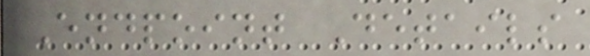Endpoint Details
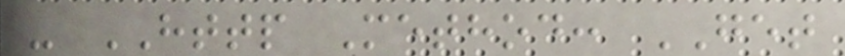- HTTP Method: GET
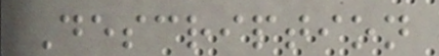Description
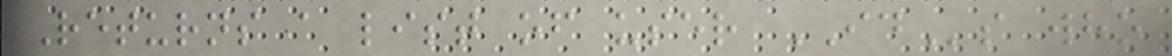Returns a list of user IDs who
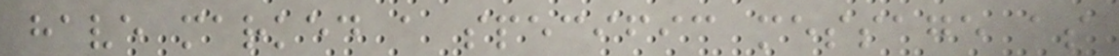have marked a specific message as
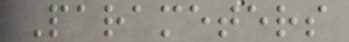Parameters
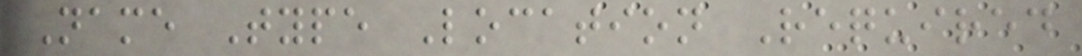Name Type Location Required
